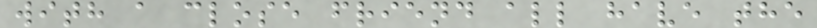with a close friend all have the
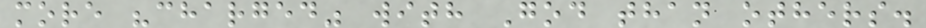more "charged" with God than others.
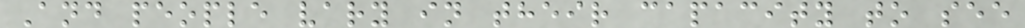And people vary in their capacity to see
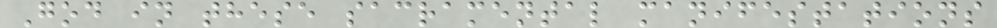God in these sacramental manifestations
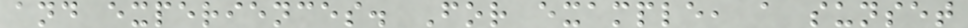and experiences. For example, a sunset
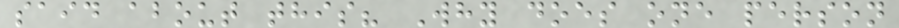said about this? Why does one person
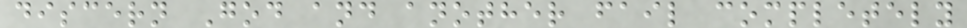discern God and another fail completely
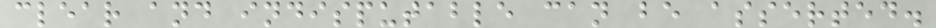clear and indisputable can be asserted.
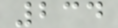234
